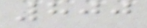800
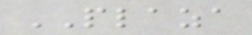PLAZA
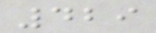429
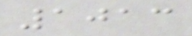1013
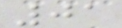01
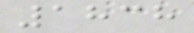1838
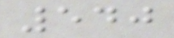540
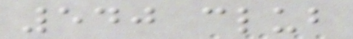540 club
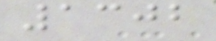1302
